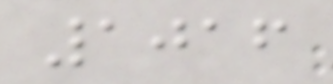1016
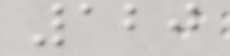120
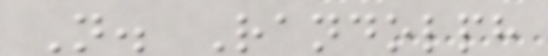N. Randolph
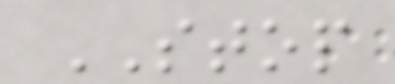STOP
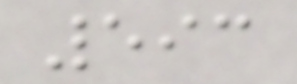593
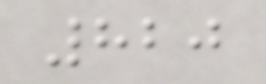820
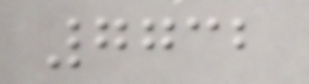7732
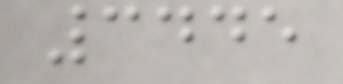3445
